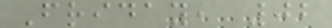Friday, 02
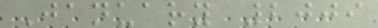January 2009
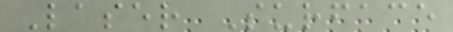Laser Surface
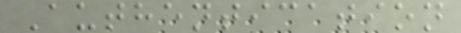Authentication
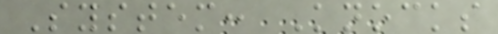System: Knocks
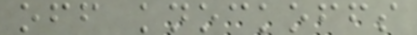off knockoffs
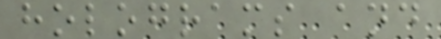holograms and
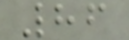86
